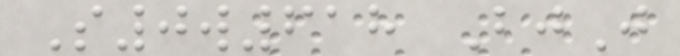S0w618 BjJ
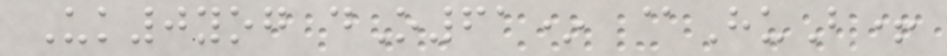Uk0yog dO61* @HuB+
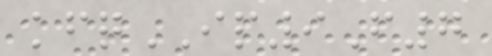kfqIP9F7
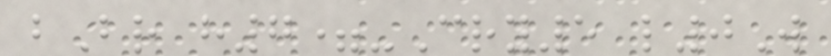bBr h7=-Cry5 l0W
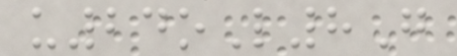u24oL8G
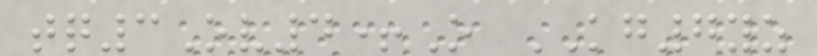tq3Ov4+O KG7yz
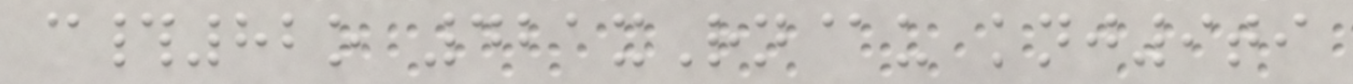c#82o 421xRn@u knj9ti
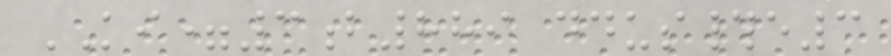KI=3b889 ddus#e3
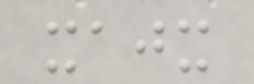xajx
